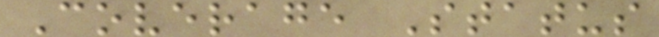Coverage Status
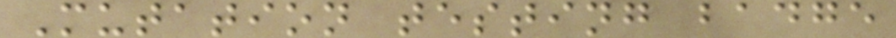Mutation testing badge
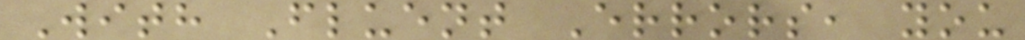With Fluent Errors, you
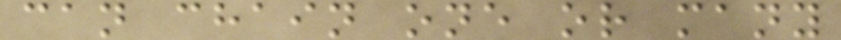can chain one or many
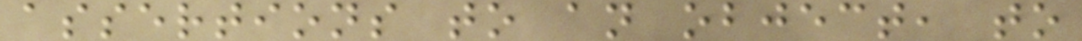assertions to an object, to
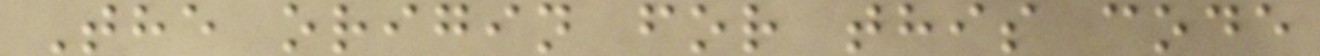The origin for this code
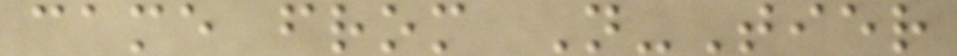came from N-Tier
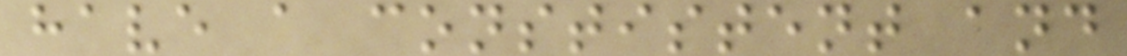have a constistent and
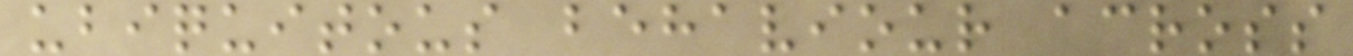ubiquitous behaviour across
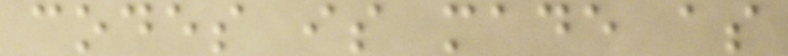codes is made as
